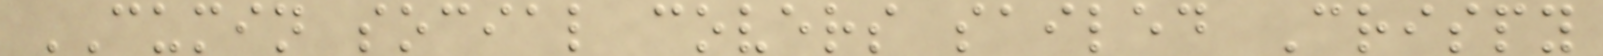CUMIN social covers sailed Crispy
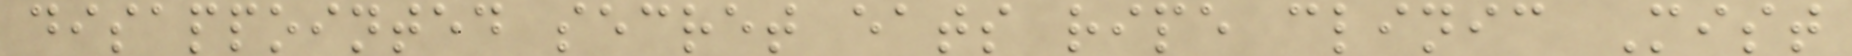disappointed secret eats ripe clinic Mist
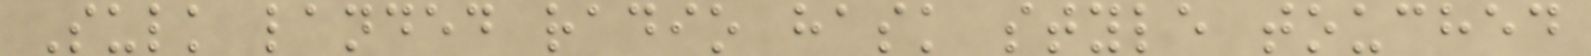Sulk landed radio hask style touched
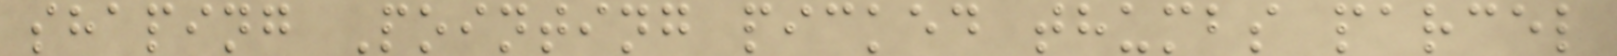shaping Pointing picked thumbs parcel
